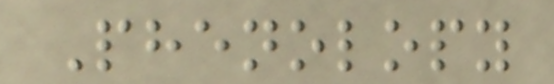Phenolopy
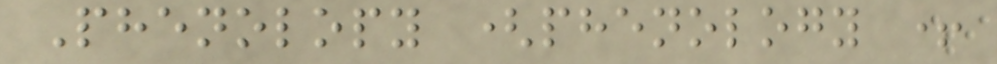Phenolopy (phenology +
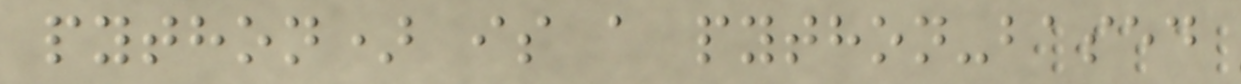python) is a python-based
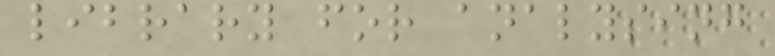library for analysing
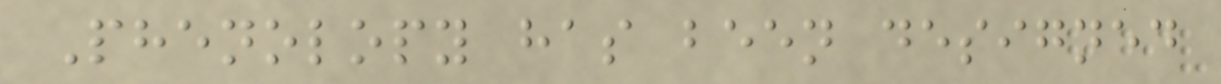Phenolopy has been designed
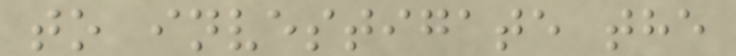to investigate the
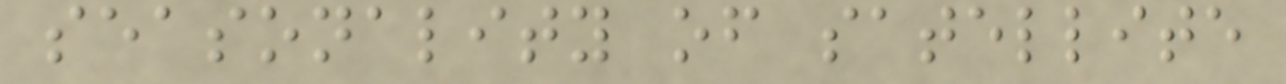seasonality of satellite
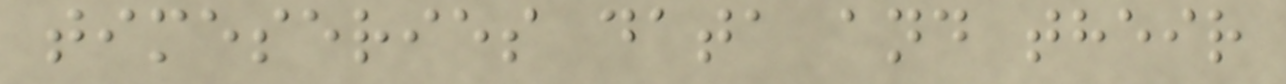timeseries data and their
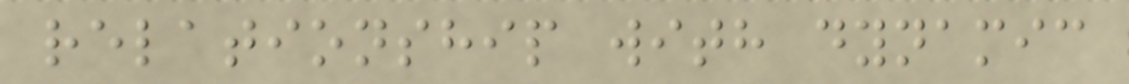relationship with dynamic
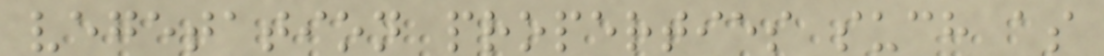vegetation properties such as
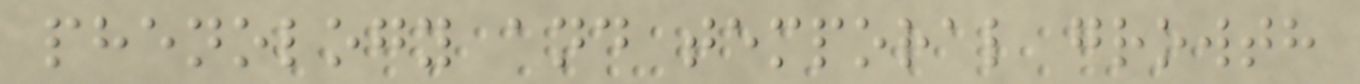phenology and temporal growth
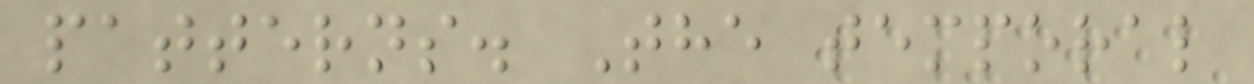patterns. The temporal
